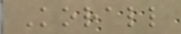Korall
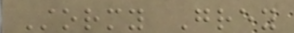Stormy Grey
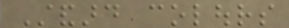Standard colours
